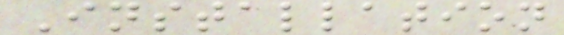Installation
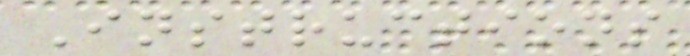Instructions
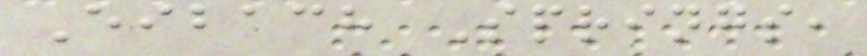Eibach Springs,
